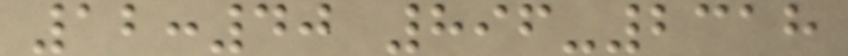12:40 896-2318
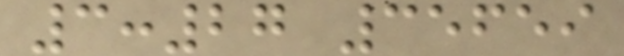3:27 35659
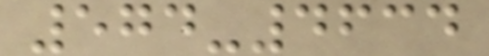574-4634
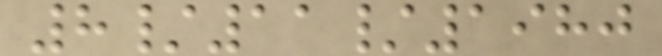8/11/1980
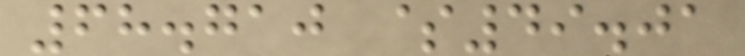68.710 $49.01
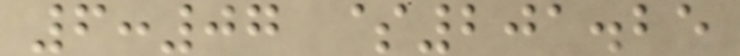6:07 $201.25
